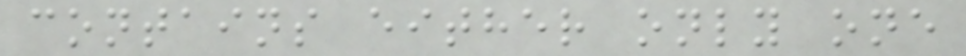contains either only one
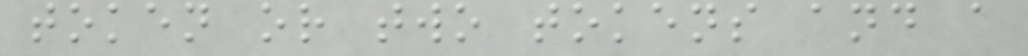token or two tokens and a
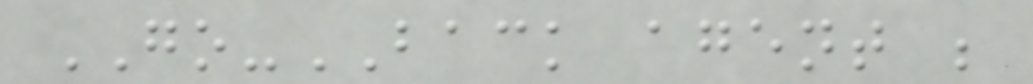GO-BACK agent ;
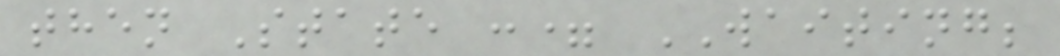then State := WAITING;
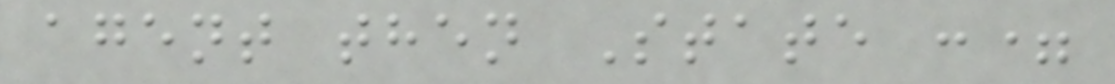agent then State :=
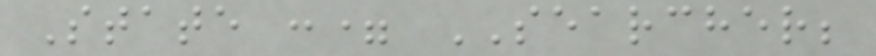State := SEARCHER;
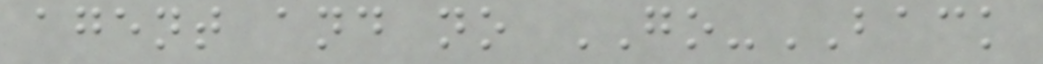agent and no GO-BACK
